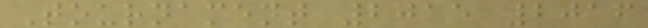Tournament 2015 2016
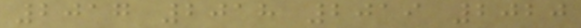2017 2018 2019 2020
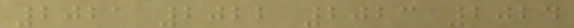2021 2022 2023 2024
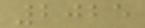2025
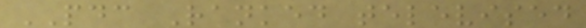PDC Ranked televised
